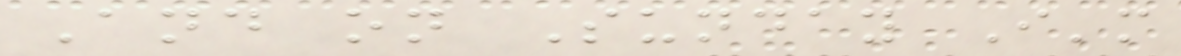And on Sunday I'm
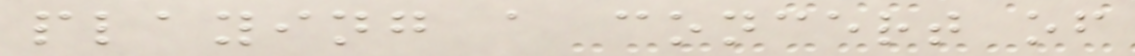playing a concert of
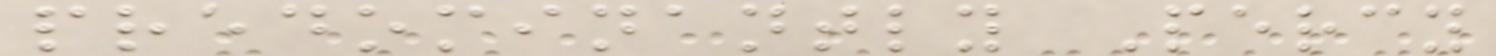predominantly Percy
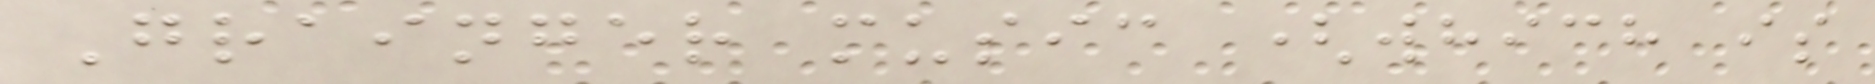Grainger music (which is
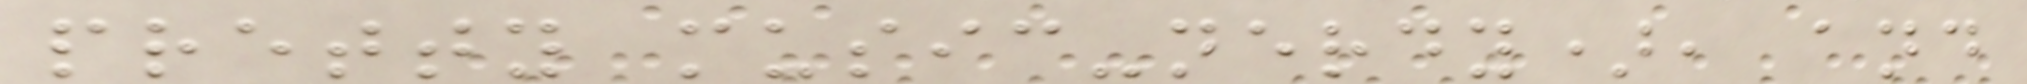pretty music-nerdy), and
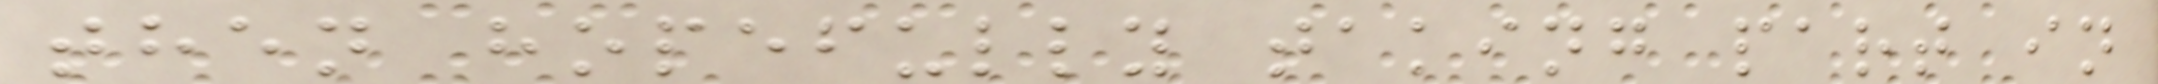then hopefully taking part in
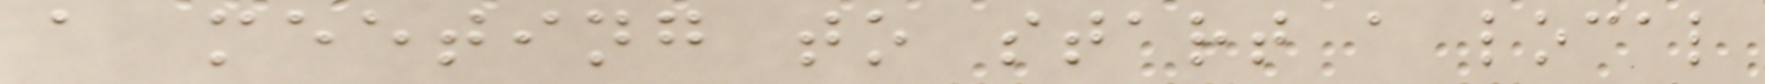a meeting to start a local
